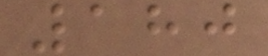180
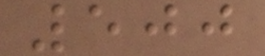500
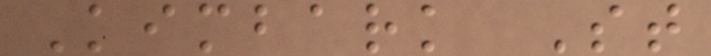Kimbark St
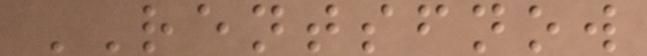RENTSFNOW
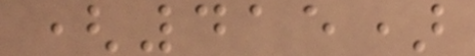(415)
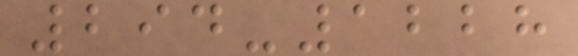294-1228
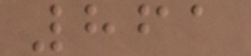861
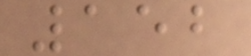152
